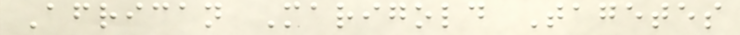African Marigold Tagetes
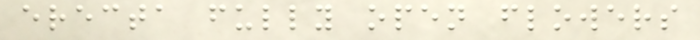erecta fully open flowers
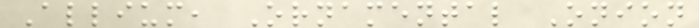Allium, Ornamental Onion
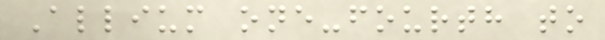Allium one-fourth to
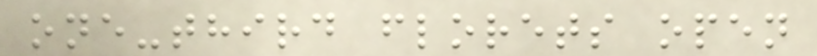one-third florets open
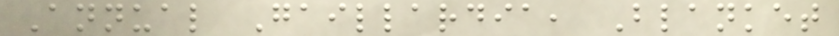Annual Gaillardia, Blanket
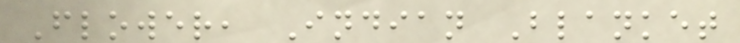Flower, Indian Blanket
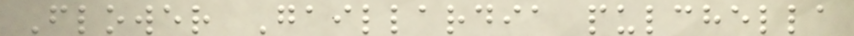Flower Gaillardia pulchella
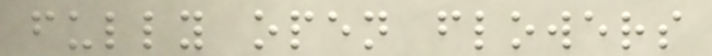fully open flowers
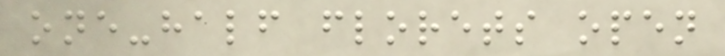one-half florets open
